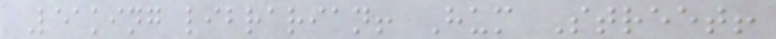Leaking librarian! Hum Street!
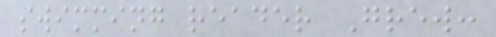swimming reader Grew:
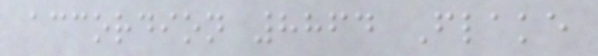accordion 8864 Flake
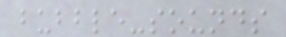bubble-sounds
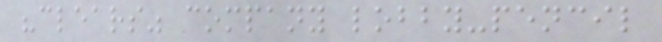"clears" company lobby-pencil
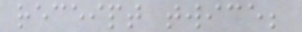receipt twice;
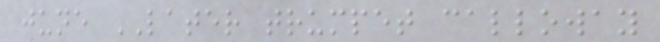june LATER trumpet calloway
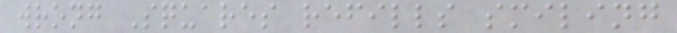wrong Squares refills smiling
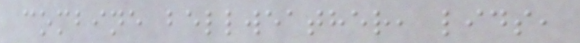combine bellweather, lids,
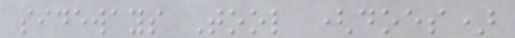sideways Tool (does)
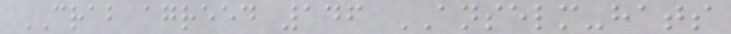CRAB agreed 146 ANSELM-hats
